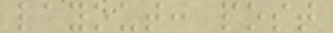layout: post
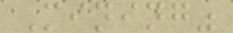Mining"
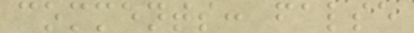comments: false
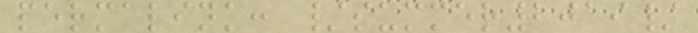permalink: /summer2019/
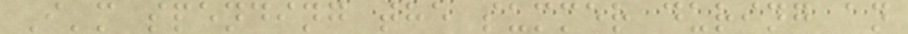I'm spending the summer during an
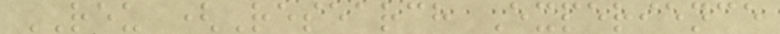REU (Research Experience
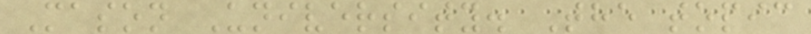Mason University. The topic
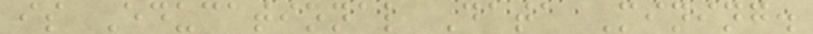is Educational Data Mining.
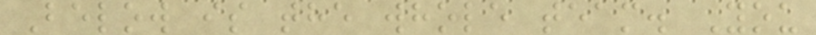Below is the whole team. You
